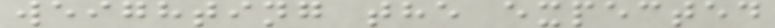weighting the expected
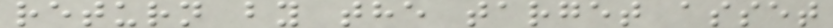return by the target asset
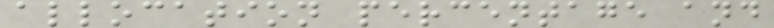allocation percentage and
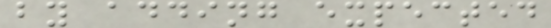by adding expected
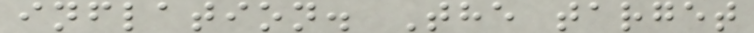inflation. The target
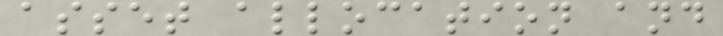asset allocation and
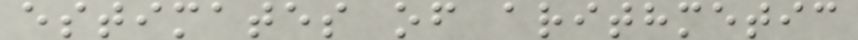estimates of arithmetic
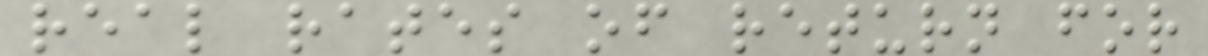real rates of return for
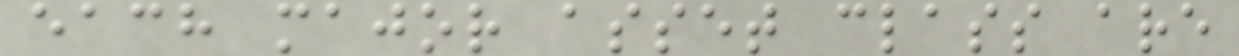each major asset class are
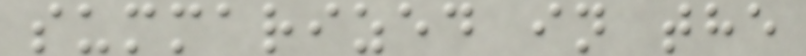summarized in the
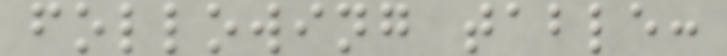following table:
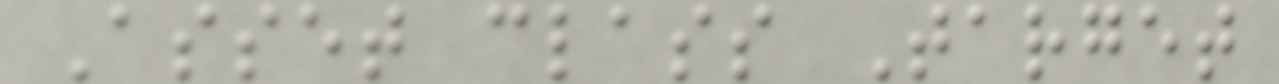Asset class Target
